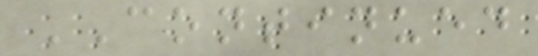CONTINUED
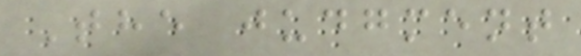The judgment
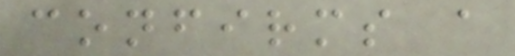confirms a
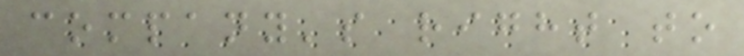company's right to
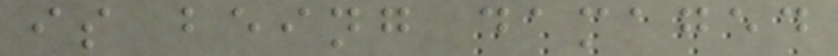is being damaged
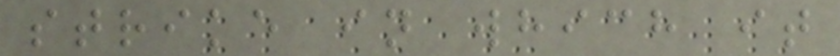strike in which it
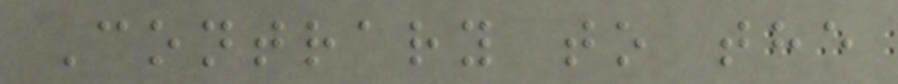Contrary to the
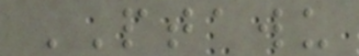PTAWU
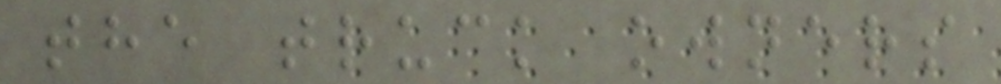the truck owners
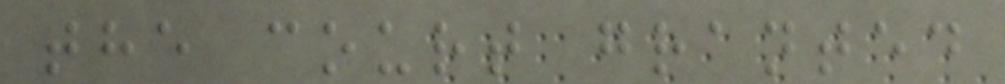the court granted
